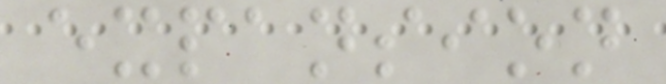expansion
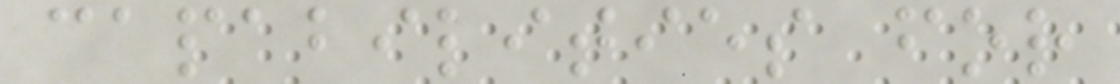capabilities for
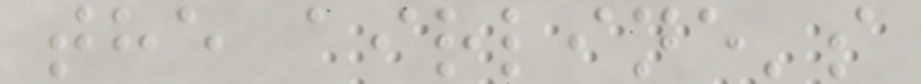the airline's
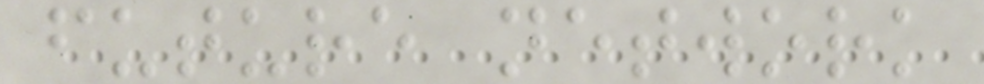future network
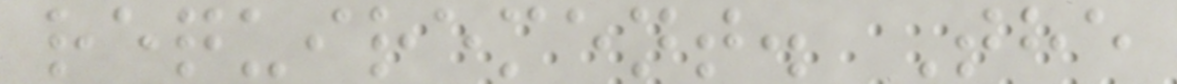requirement. The
